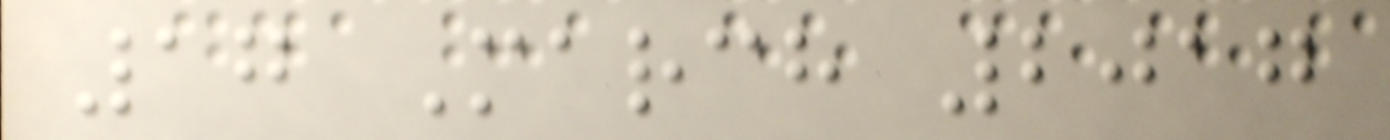17 March 2017
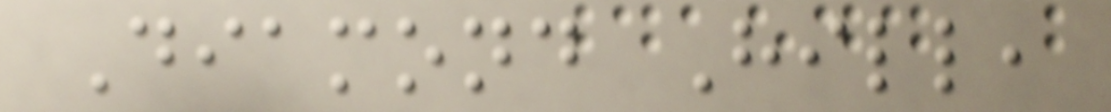Diamond Hill,
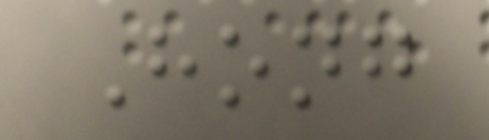Hong
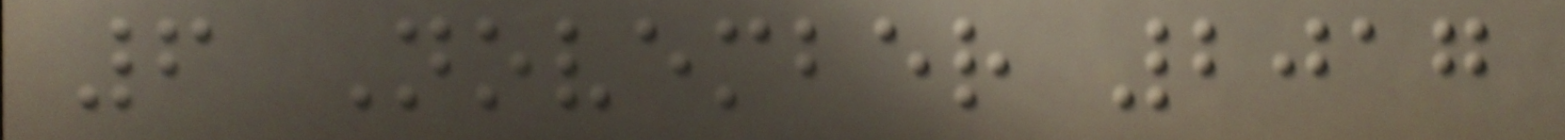6 November 2017
